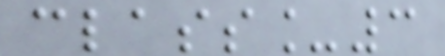class_3
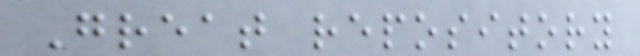Great repository
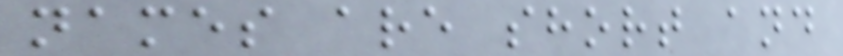names are short and
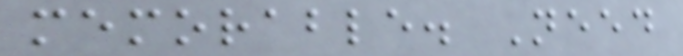memorable. Need
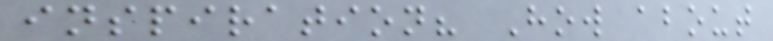inspiration? How about
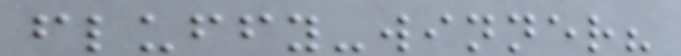fluffy-winner?
